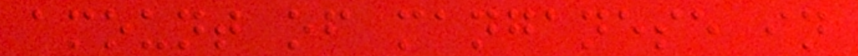amount of manganese in
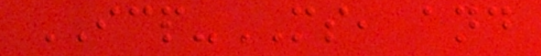ICP-MS, and
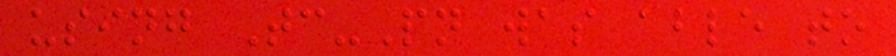using Tc-Pn was able to
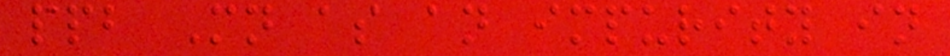ppb Mn as an impurity in
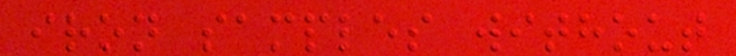iron samples without
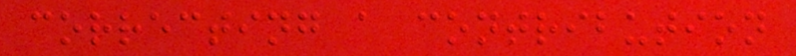correcting a contribution
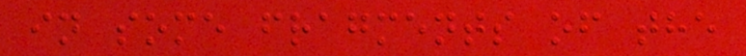in some fragments of the
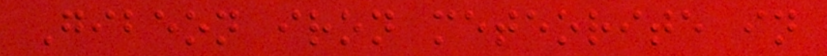Gibeon iron meteorite in
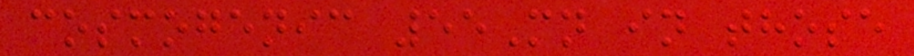cosmogenic 55Mn in those
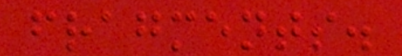fragments.
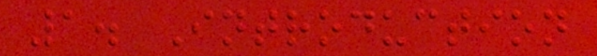1. Introduction
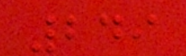249
